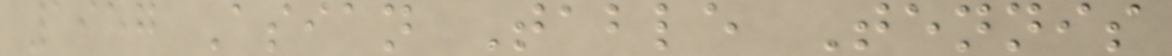1957 Asian Table Tennis
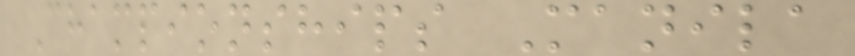Championships Manila
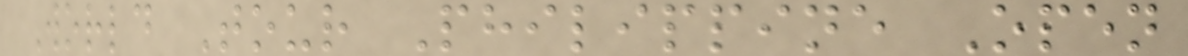World Tour Philippine Open
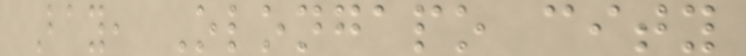Bay, Olongapo city
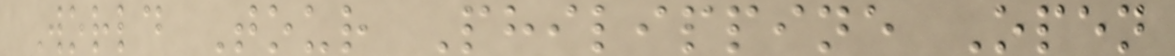World Tour Philippine Open
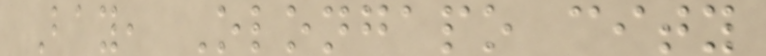Bay, Olongapo city
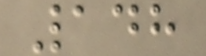148
